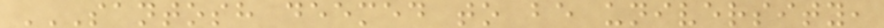SANTOSH DEEMED TO BE UNIVERSITY,
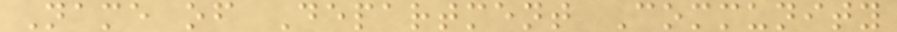Name of Department Community
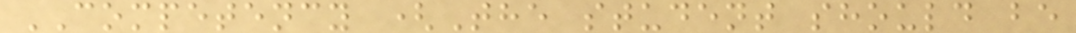COMPETENCY (The student should be
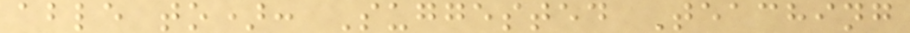able to): Suggested Teaching
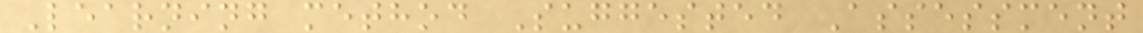Learning method Suggested Assessment
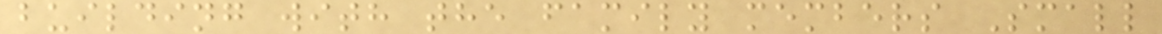building with the family members Small
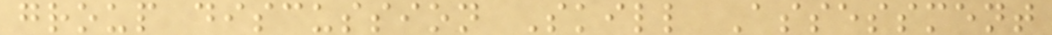group discussion Skill Assessment
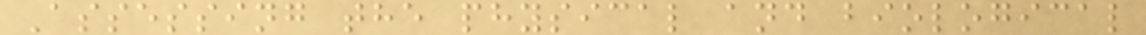Assessing the physical and biological
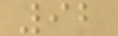92
